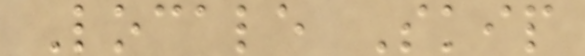Locale Skip
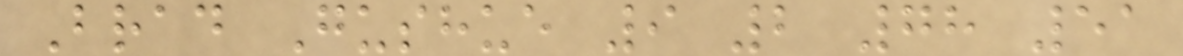Brad Gushue 9 2 78 51
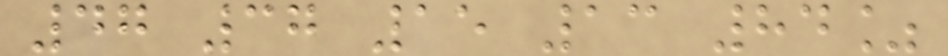47 37 15 13 84%
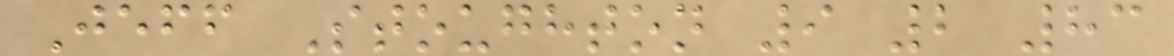Jeff Stoughton 9 2 83
